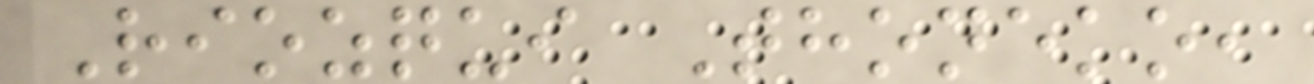Riozqui Thoneko,
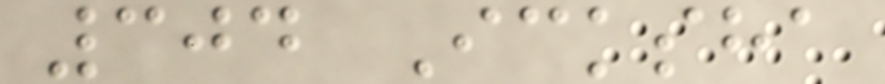304 Icksha
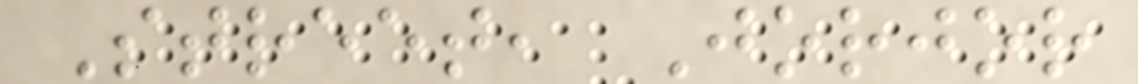Street, Jorjor
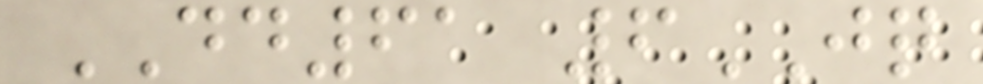DD61 6JQ
